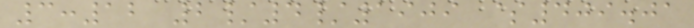3:12 2/4/1909 $409.01
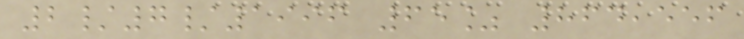2/7/1996 65% 864,556
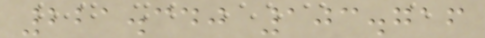221.340 103.716
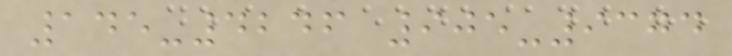145-4246 905-9374
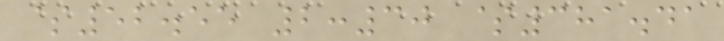$52.55 2:30 $381.41
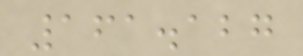161.127
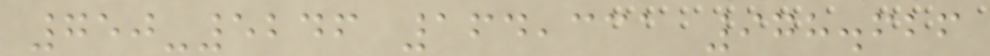750-5246 164,331 978.626
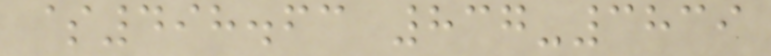$498.63 837-3839
